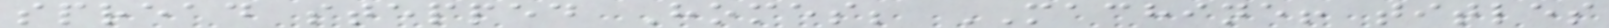spread stepped Homes; MACHINE! titles
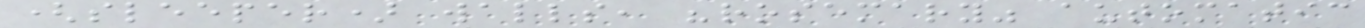(sleeper) walls, "rosemary" automatic
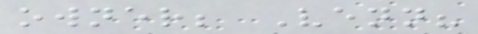owner; Venn?
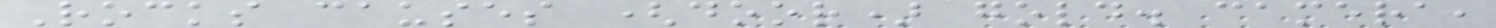Rocks causes (door) gold. camera,
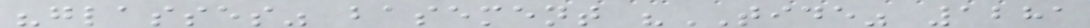"glasses" basement "TIDE" 1281
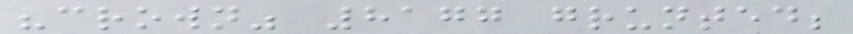"crown" 8177 grunted;
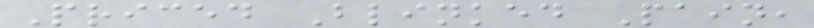Priced Blinked Pain,
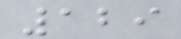129
